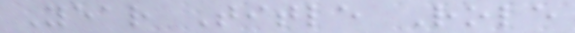Year Title Role
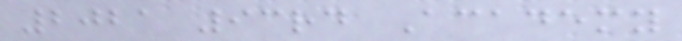2021 93rd Academy
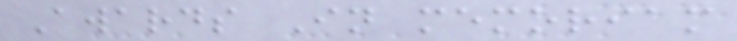Awards In memoriam
